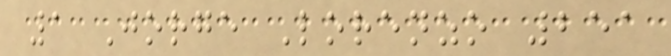1 Jorge Lorenzo 251
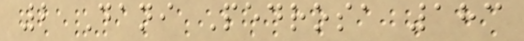2 Dani Pedrosa 183
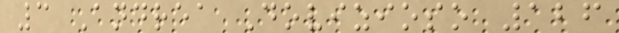3 Andrea Dovizioso 126
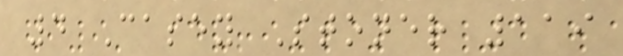4 Casey Stoner 119
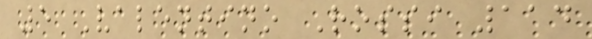5 Valentino Rossi 114
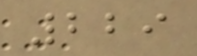229
